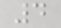4
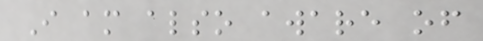I am also aware of
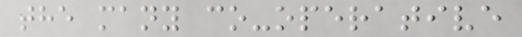the many co-operative
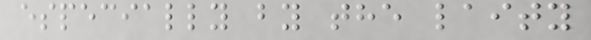especially by the laity
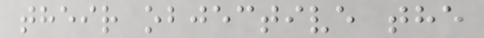their objective the
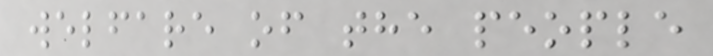welfare of the people
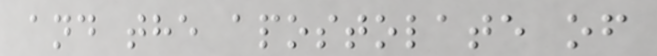and the apostolate of
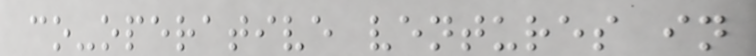co-operative ventures in
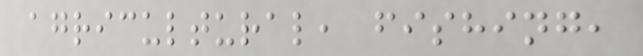agricultural, fishing,
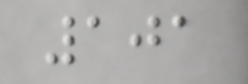101
